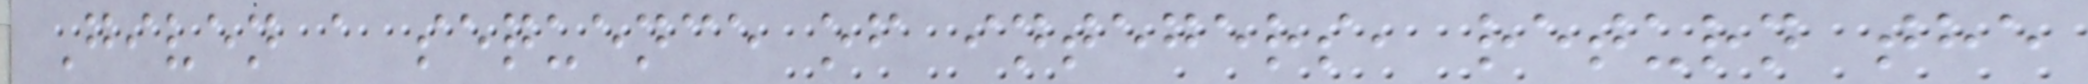Given a sequence of integers, return the
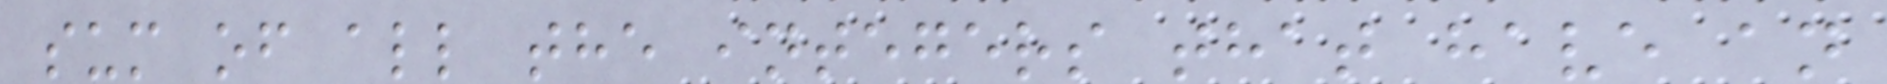sum of all the integers that have an
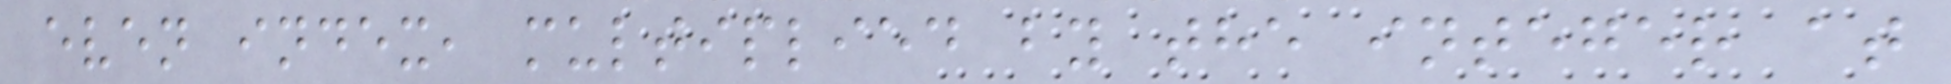even index, multiplied by the integer at
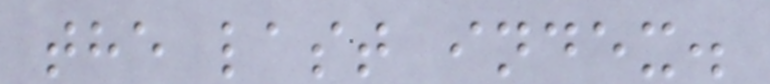the last index.
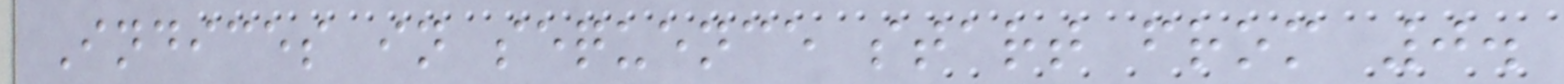Indices in sequence start from 0.
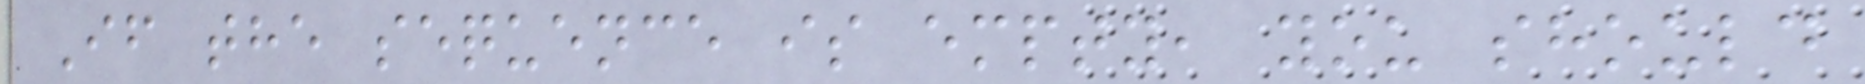If the sequence is empty, you should
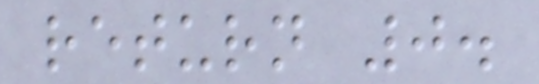return 0.
